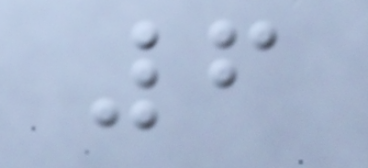6
